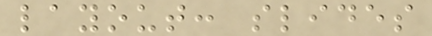layout: slides
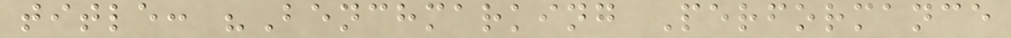title: "Benchmarking Performance
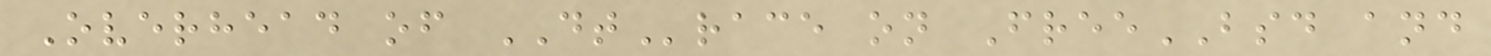Overhead of DTrace on FreeBSD and
